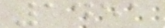1451
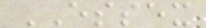ESSEX
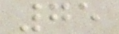75
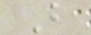B
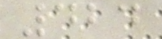424
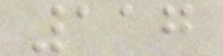117
